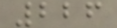226
